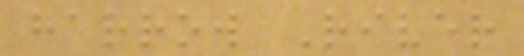harrow River
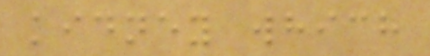kidney which
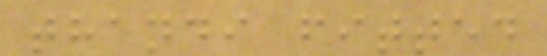thandi fitted
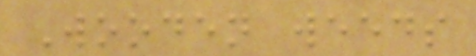Wooden weeds
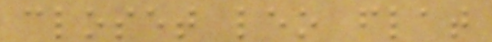closet leo flat
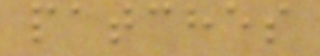patches
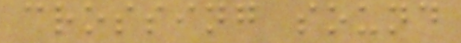crossing sound
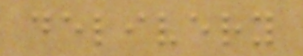delivery
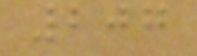207
